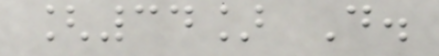[34] D.
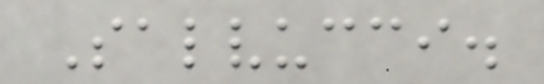Salvucci.
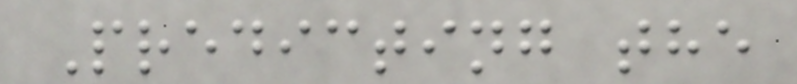Predicting the
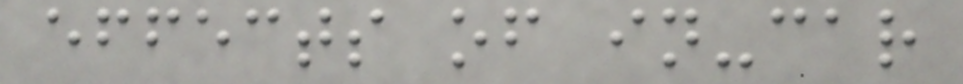effects of in-car
